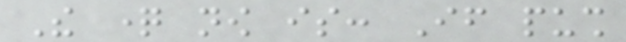The question now is: If push
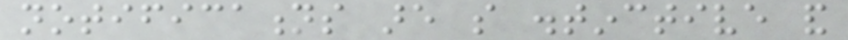notifications are so distinctive and
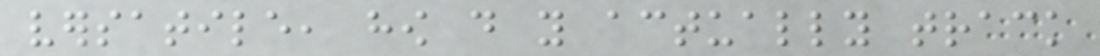versatile, how do you actually track
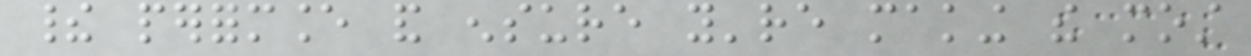their performance and ensure you're making the most
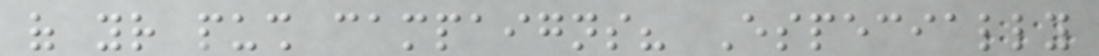of your push campaigns? Especially
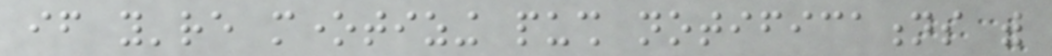if you're monetizing push notifications with
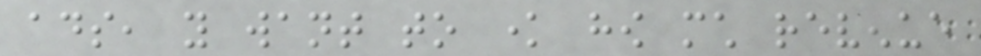ads, you want to know how much revenue
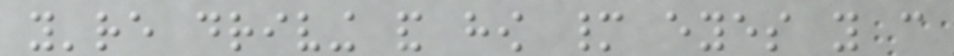you're driving and how many eyes you can
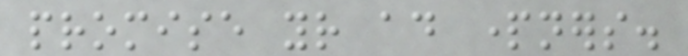promise your ad partners.
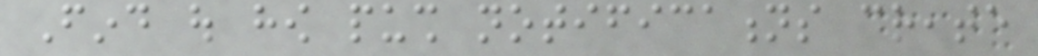Find out how push notifications create
